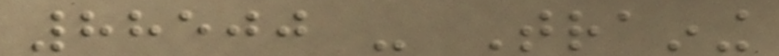88500 - Training
